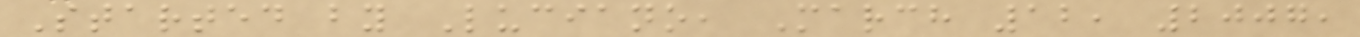Started by Luciano, March 12, 2007,
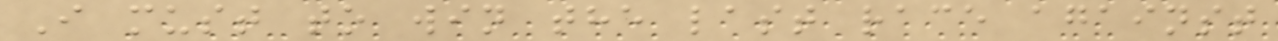I must to win the last race against
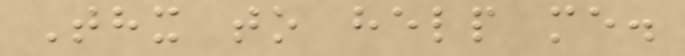Thx to help me.
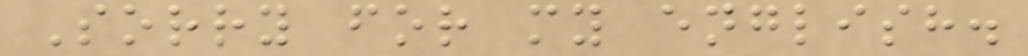Sorry for my english.
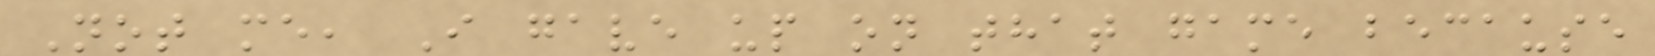Not me, I gave up on that game because
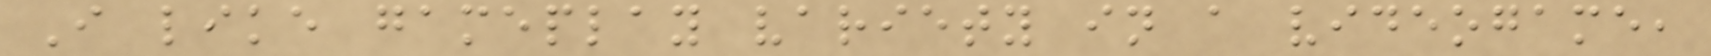I like gameplay variety in a videogame,
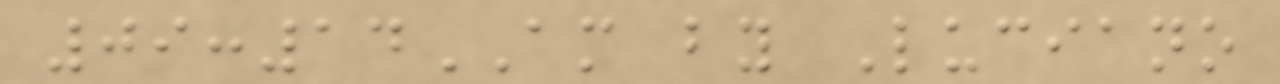09:14AM by Luciano
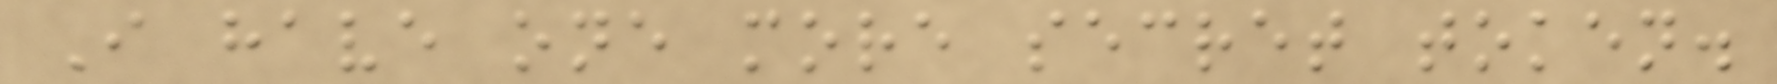I have one more secret token.
